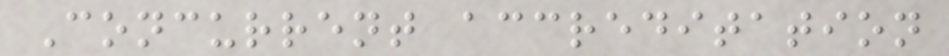Concurrent accreditation
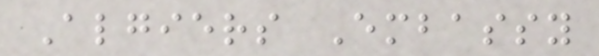Algiers Embassy
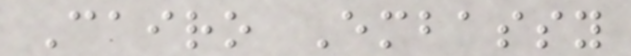Cairo Embassy
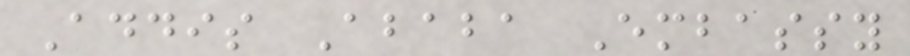Addis Ababa Embassy
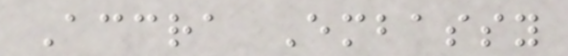Accra Embassy
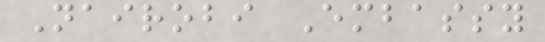Nairobi Embassy
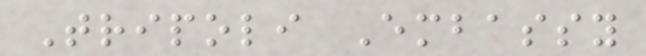Tripoli Embassy
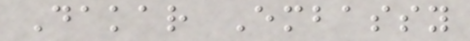Dakar Embassy
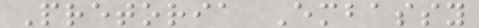Pretoria Embassy
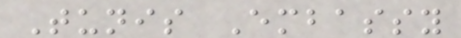Tunis Embassy
